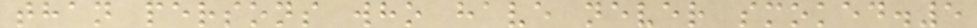than persons who have never smoked.5
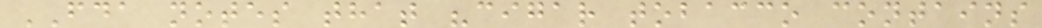FDA notes that "cigar tobacco contains
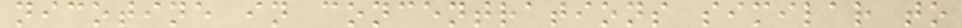nicotine in concentrations similar to
